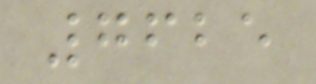7625
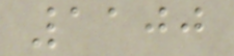1100
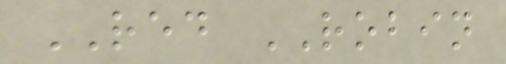RED ROBIN
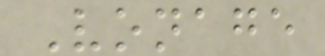Vonage
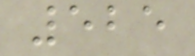525
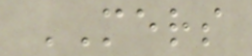MERS
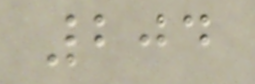204
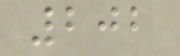202
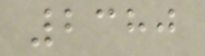2380
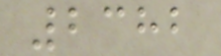2382
